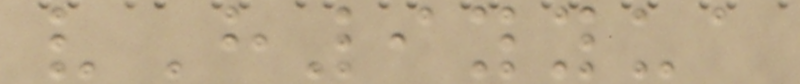vH9yyua
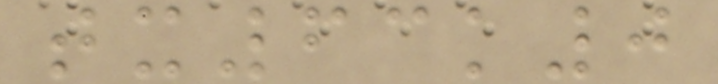tx63k0
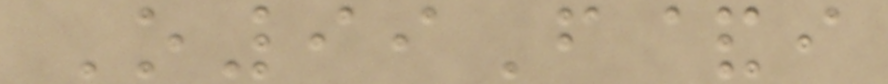O99F&i
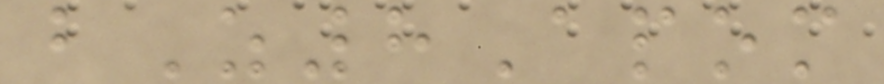bZ8Apom
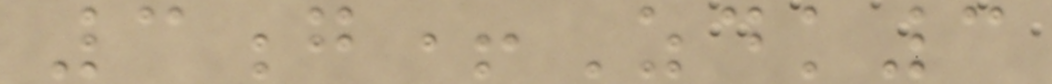3g+Zdk3
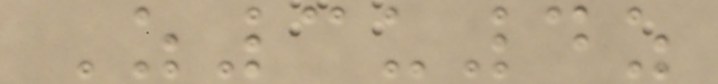Z3u4z
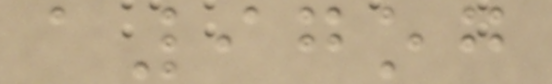a97og
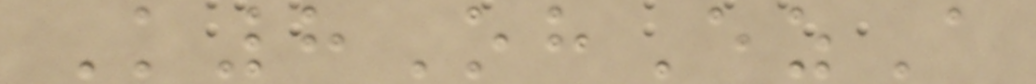K8OhEzA
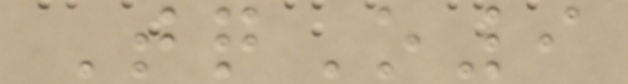TqO9
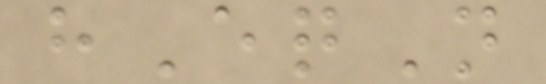hEqN
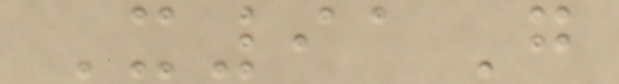X91G
